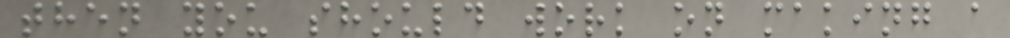then you should work on making a
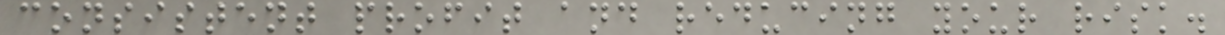consistent profit and reducing your risk.
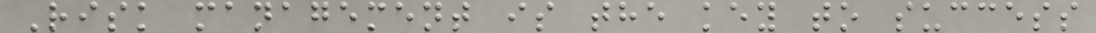Risk management is the key to success
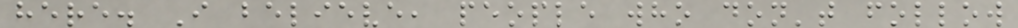here. I believe, people who don't follow
